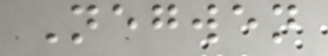Negwen
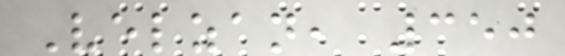Velzan, 350
